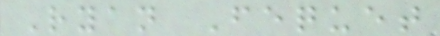Ryan Fequet
